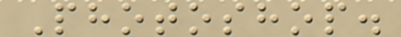Photoshop.
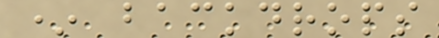* backdrops
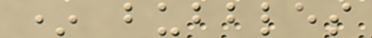* bubbles
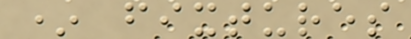* fixtures
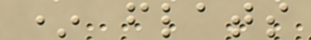* flats
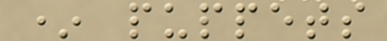* puppets
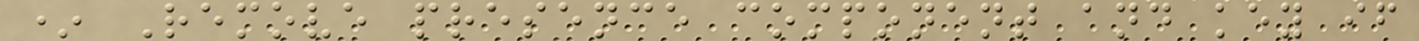* Remove presence component and key if
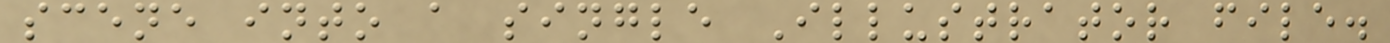scene into a single Illustrator file.
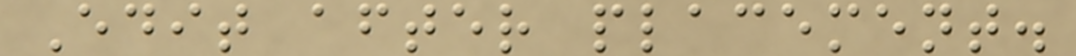Edit after placement.
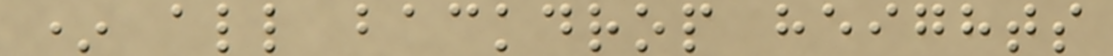* all backdrop heights
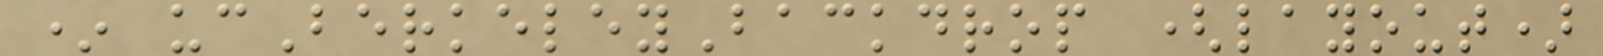* ucBerkeleyBackdrop (layout)
